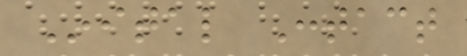Inital Contact
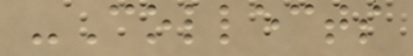-Collects
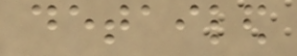detailed
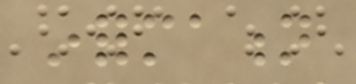information
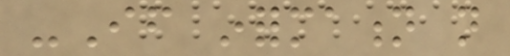-If information not
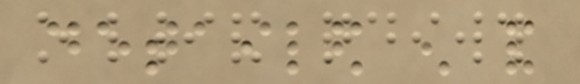detailed enough and
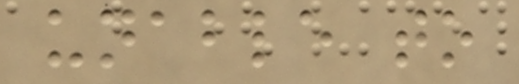unable to
